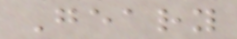Geary
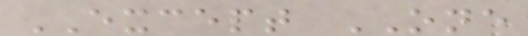EXCEPT ONE
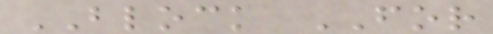BLOCK FOR
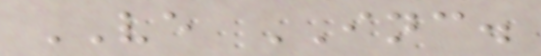VE INC.
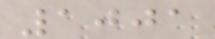1001
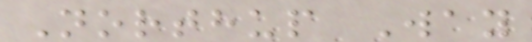Northup Way
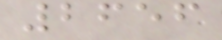2656
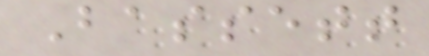Bassett
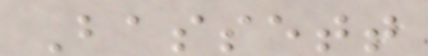Bassett
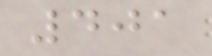401
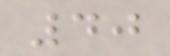40
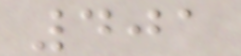401
